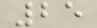25
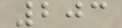203
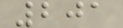201
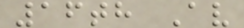16th Av
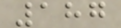187
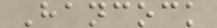Hancock
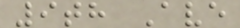9th Ave
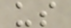us
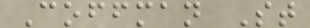Coffman St
